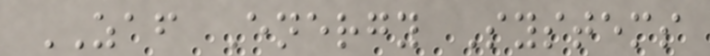ZAF Energy Systems
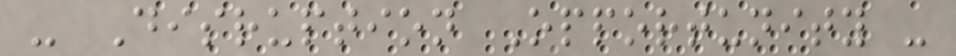- Disruption Opportunity -
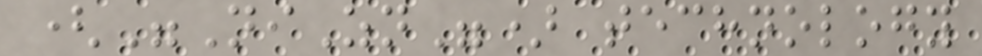("NiZn") technology
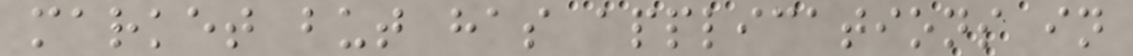market but has applications in
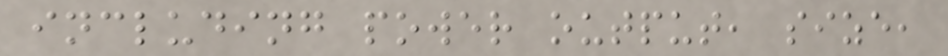including power output, size,
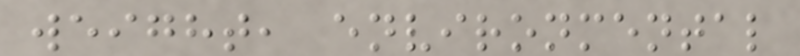weight, environmental
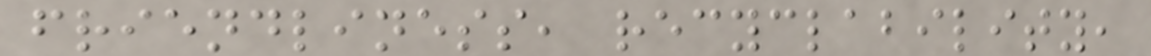friendliness, recyclability,
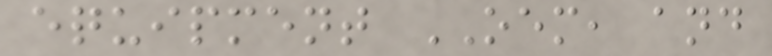equipment OEM, and
